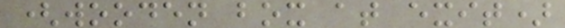(wooden box at exit)
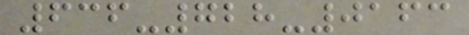636-728-0163
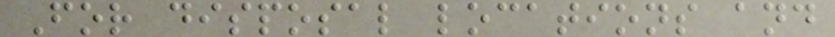For disposal locations and
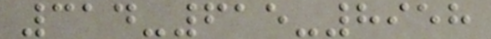314-615-8958
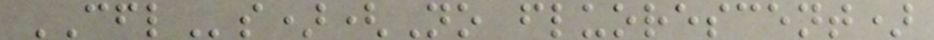CFLs)(No fluorescent)
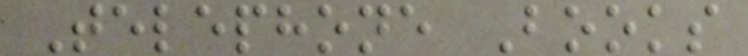Telephone Books
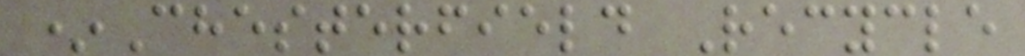*Chesterfield Recycle
